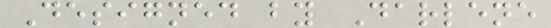Designed by Darlene
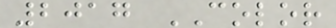2017 COLOR
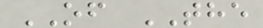OF THE
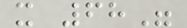x 68"
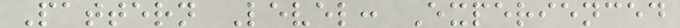Pattern Level: Experienced
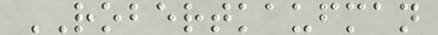ROBERTKAUFMAN
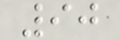90
